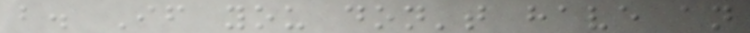b. If you don't have an
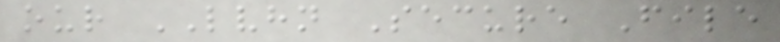our LVHN Secure File
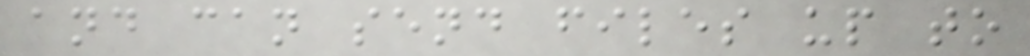and can send files up to
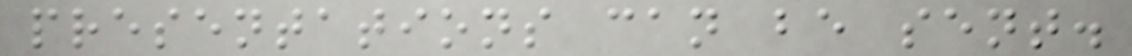presentations can be sent.
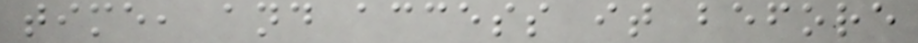time, and access it before
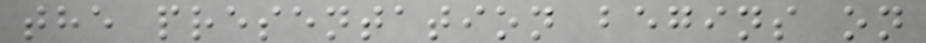the presentation begins on
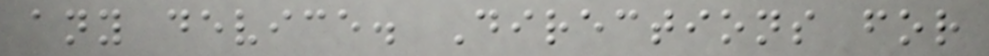any device. Directions for
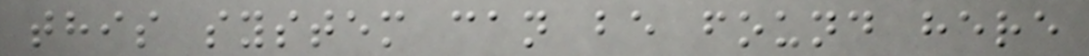this system can be found here
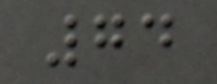74
